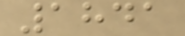1841
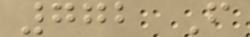772 F
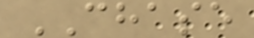CHASE
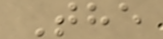The
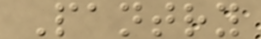Pantry
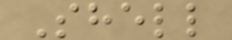Shell
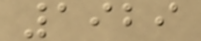1929
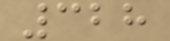328
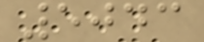5043
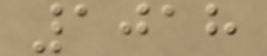1018
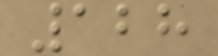128
